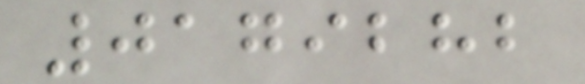0179282
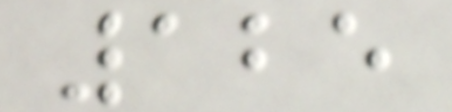125
